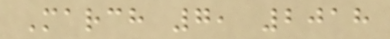March 7, 2018
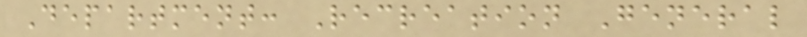Department: Recreation General
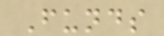Funds
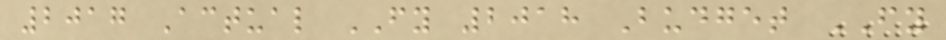2017 Actual FY 2018 Budget FY
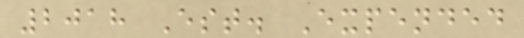2018 Est. Expended
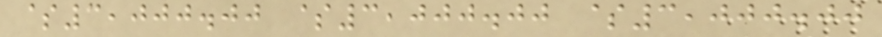$3,000.00 $3,000.00 $3,000.00
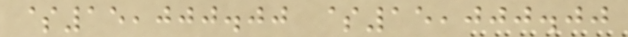$15,000.00 $15,000.00
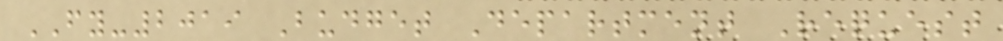FY-2019 Budget Department Request
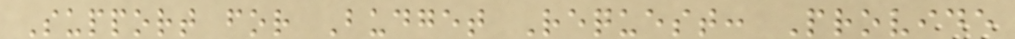Support for Budget Request: Provide
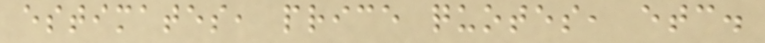estimates, price quotes, etc.
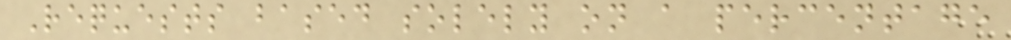Requests based solely on a percentage
